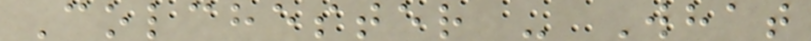Colchester - What
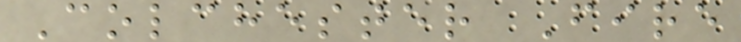Colchester Fire
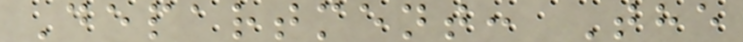Department: The
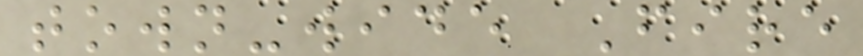town-wide Fire
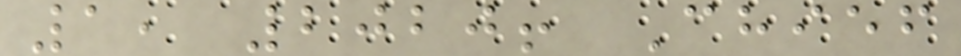1, 2020! Chief
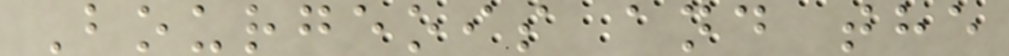Bourgeois and the
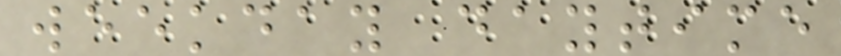weekday daytime
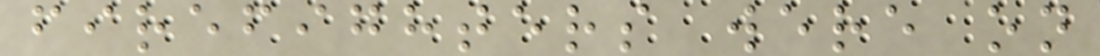firefighters were on
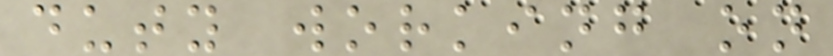duty working on
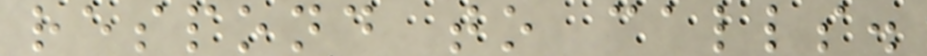respond to calls.
